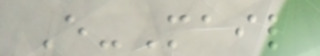E-Mail
